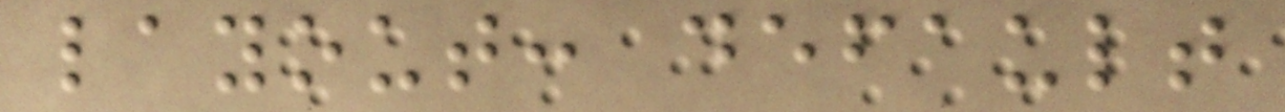layout: default
